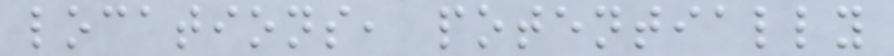locations, potentially
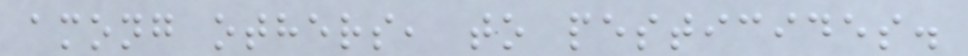among others, to pesticides.
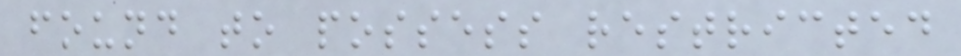found to possess restricted
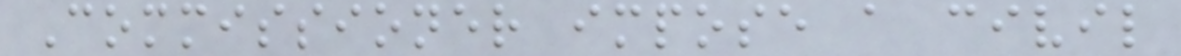Commissioner impose a civil
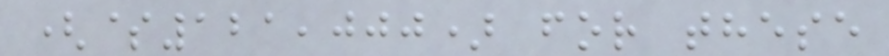($121,000) for these
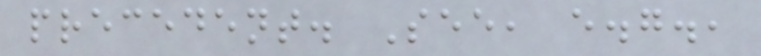precedent. See, e.g.,
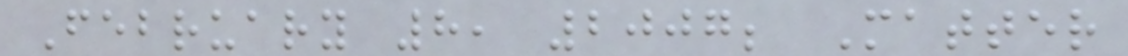February 8, 2007; Matter
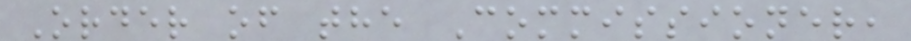Order of the Commissioner,
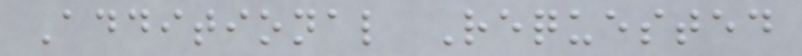Additional Requested
